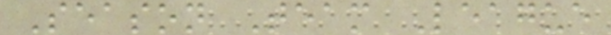Season Team League
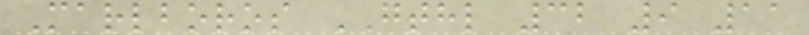Marlboros GTHL 32 9 11
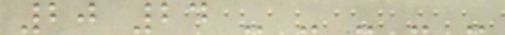20 24 - - - - -
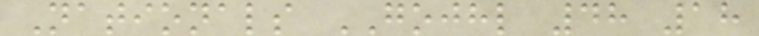Nationals GOJHL 48 18
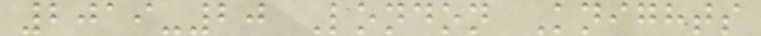2019-20 London Knights
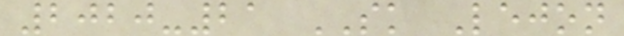2020-21 SK Lejon
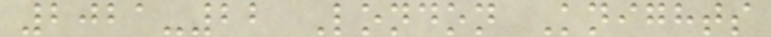2021-22 London Knights
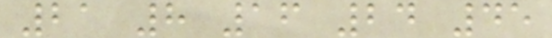21 8 16 24 45
